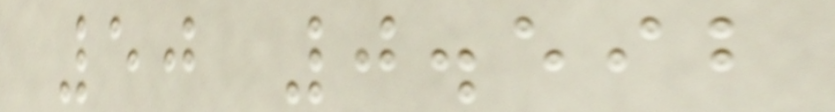50 0.592
